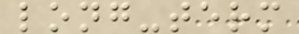long-term
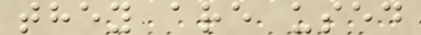they are used
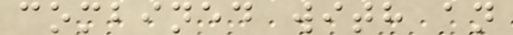combined with an
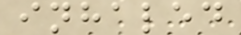inhaled
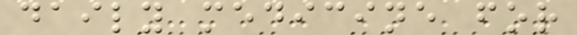daily medicine for
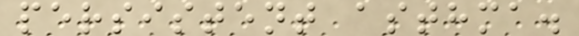persistent asthma.
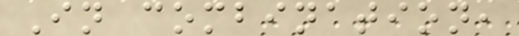In combination,
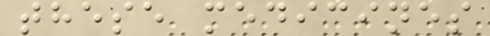these medicines
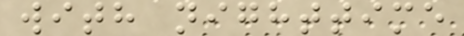with nighttime
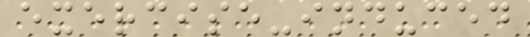exercise-induced
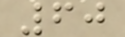60
